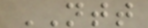NTT
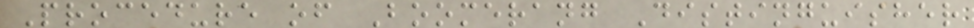Procedure of Boomerang Distinguisher
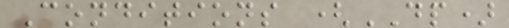Conditions (DP)
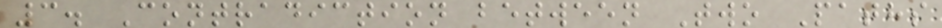3. Contradiction between Two Paths
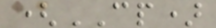(CP)
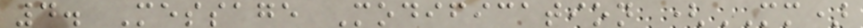4. Message Modification (MM)
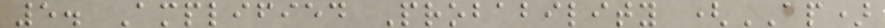5. Amplified Probability (AP)
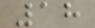18
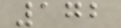172
